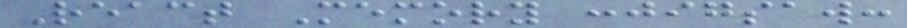React Memory :jigsaw:
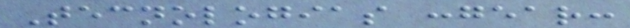Tecnologias :gear:
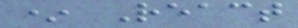* React
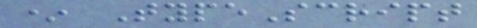* TypeScript
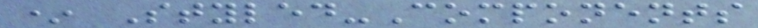* Styled-Components
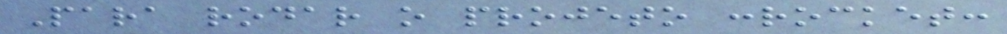Para rodar o projeto :rocket:
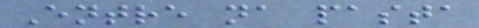Entre na pasta
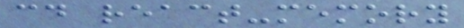cd react-memory
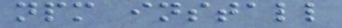npm install
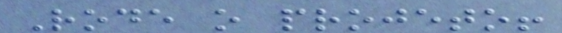Rode o projeto!
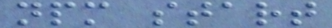npm start
